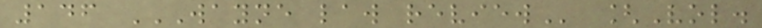146 WAYNE LAW REVIEW [Vol.
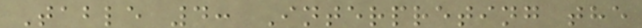Table 4: Interpreting the
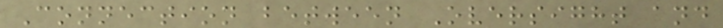Connection between Oversight and
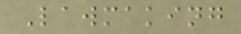Lawmaking
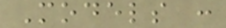Models :
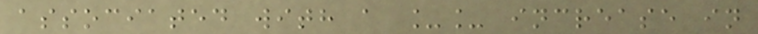associated with a __ increase in
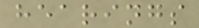hearings
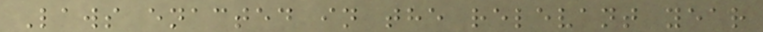Laws enacted in the relevant year
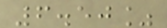6.50%
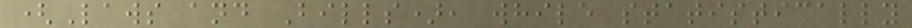(Laws and Bills), while statistically
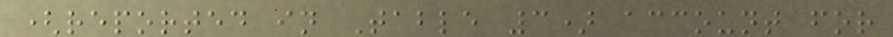(reported in Table 3) account for
